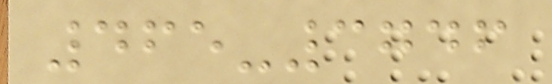465-3746
